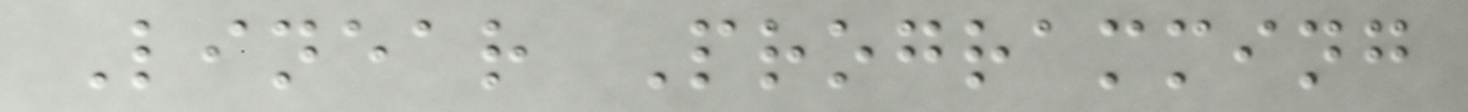Linear Programming
